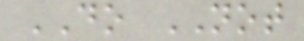DO NOT
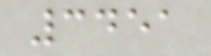3451
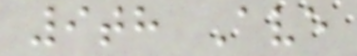9th Ave
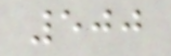500
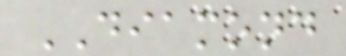DIAMOND
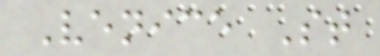Venice St
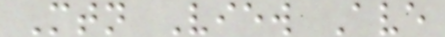Mtn View Ave
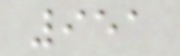951
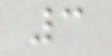3
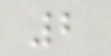2
